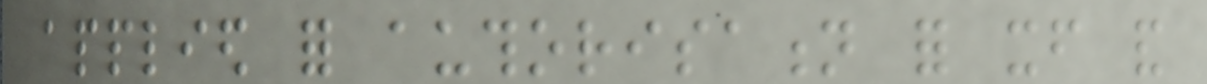applied for authorisation for itself and
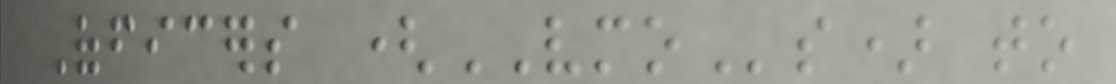Officers (VMOs) to
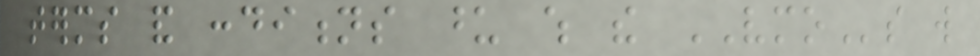terms and conditions upon which the VMOs will
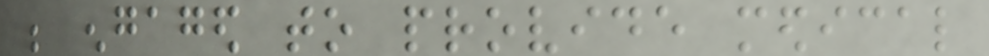be engaged to provide medical
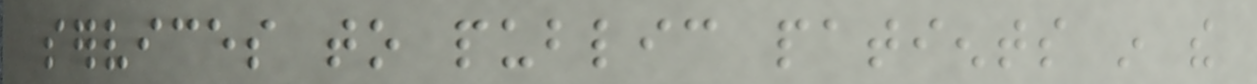services to public patients in the
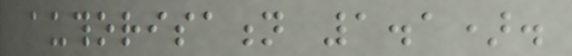authorisation 1.1).
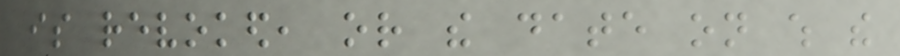is revoked, or the date on which the
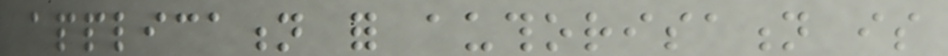application for authorisation is
